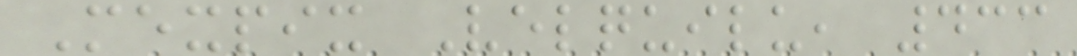Mexpix Velquilu, 433
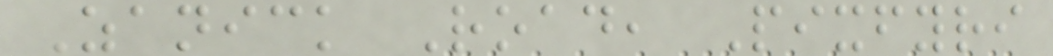Zanick Road, Pixfyri
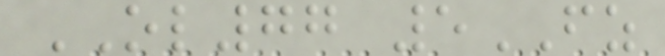OL77 5FZ
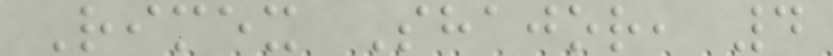Rimex Shajor, 4
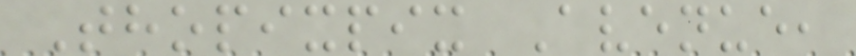Thopixpix Avenue,
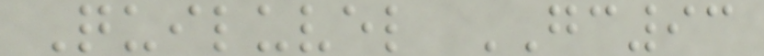Quiluvel GC93
